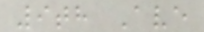9th Ave
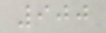900
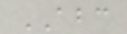ABC
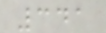341
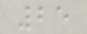25
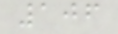106
